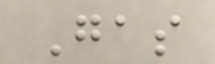Gas
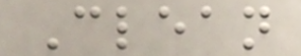Clean
